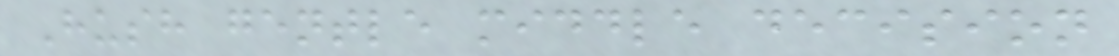Hush gentle middle decision
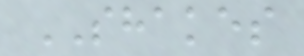SHAKES
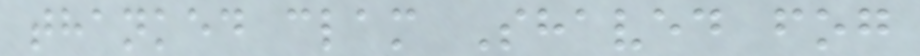thanked clam Shaved fog
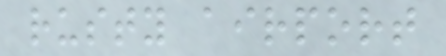rusty airport
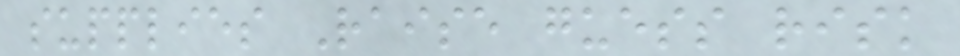supplies Raise guess risk
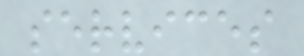services
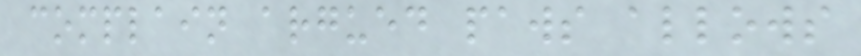complain argued paws allows
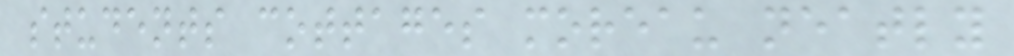students cottages moreau neatly
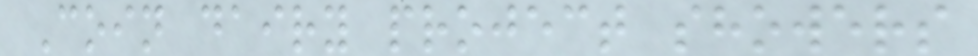Coin dairy project showers
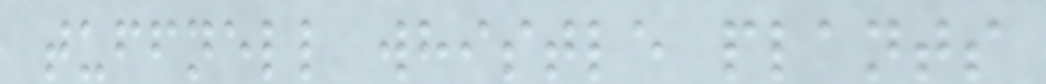tuffnell whistle plants
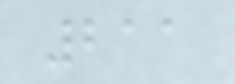211
